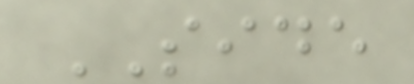SIDE
